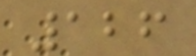126
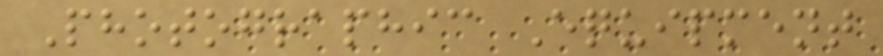Photographic Equipment
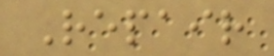Repair
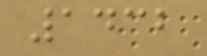1432
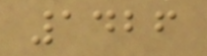1426
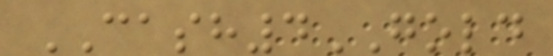CASH4GOLD
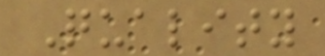Quality
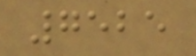7525
